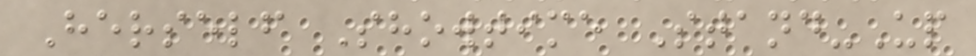Herself Showtime Stand-Up
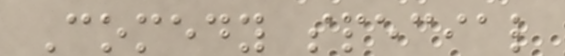Comedy special
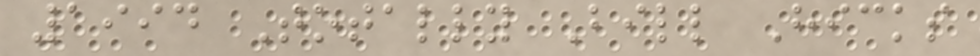1994 Totally Bill Hicks
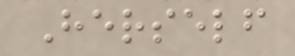Herself
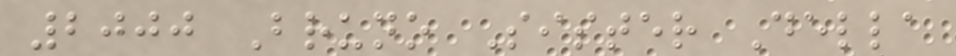2000 Bruno Sister Della
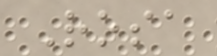Rosa
